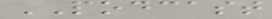PODCAST
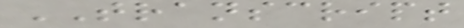TRANSCRIPT
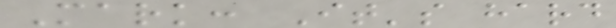Mark: It's hard
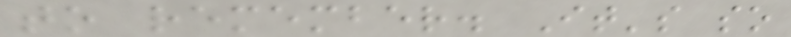to remember. It's so
